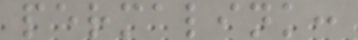permalink:
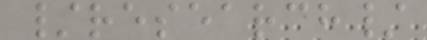/research/
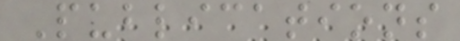Publications
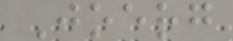Joerg
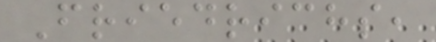Friedrichs,
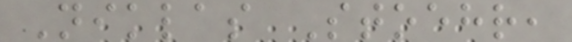Niklas Stoehr,
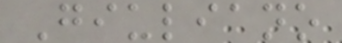Giuliano
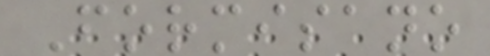Formisano
